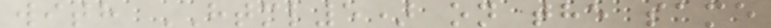with HTML5) on the same
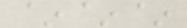~~~
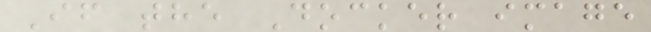If the Docker image
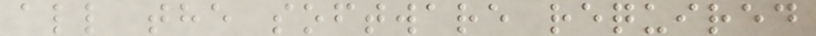all the software required
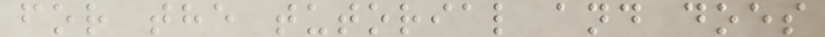for the tutorial and does
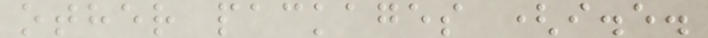other packages (i.e.
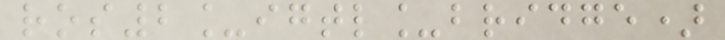ros2_igtl_bridge)
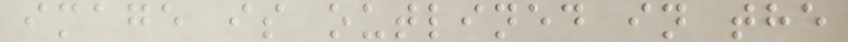image is outlined in the
